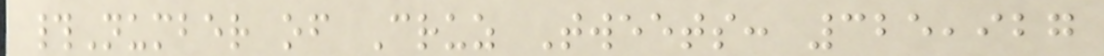#Number of Cruz Tweets: 325,927
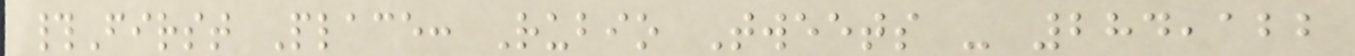#First Place: Rubio Tweets - 284,122
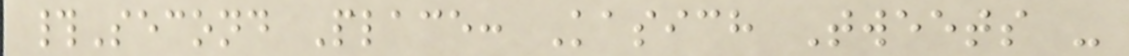#Second Place: Kasich Tweets -
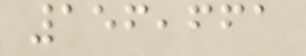156,661
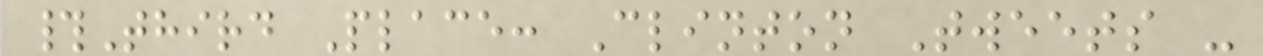#Third Place: Clinton Tweets -
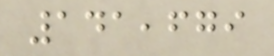141,679
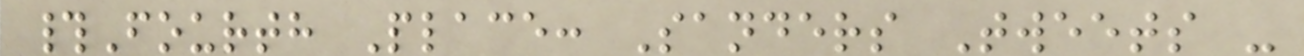#Fourth Place: Sanders Tweets -
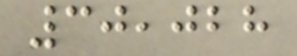30,028
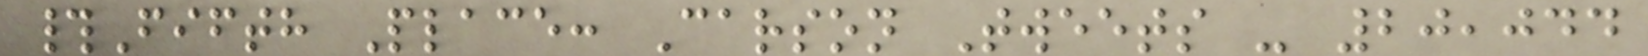#Fifth Place: Carson Tweets - 20,044
